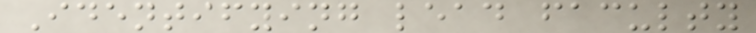Identifying lead faculty
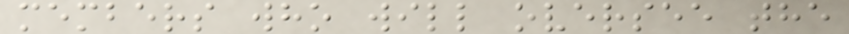members who will oversee the
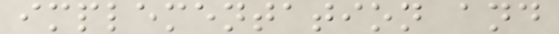implementation and
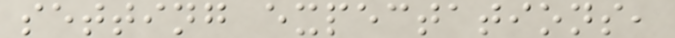setting expectations,
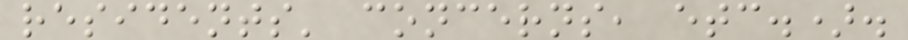residents' concerns, etc.).
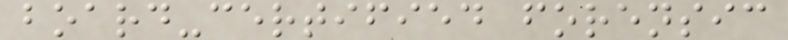board-certified forensic
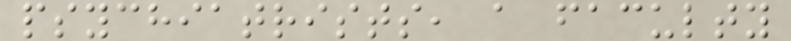psychiatrists, a faculty
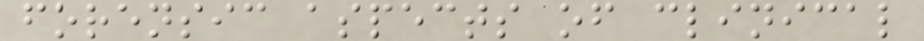forensic aspects of clinical
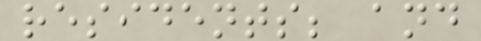residents; and
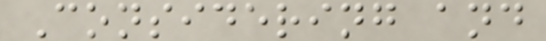Considering and
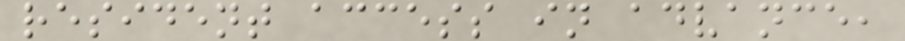resident access in advance,
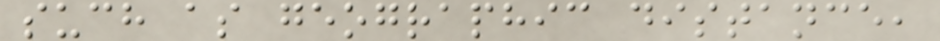such as geographic distance,
